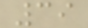39
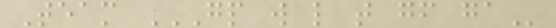Team GP W L T GF GA
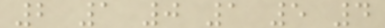2 1 0 1 5 4
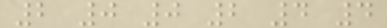2 0 0 2 4 4
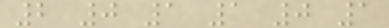2 0 1 1 0 1
